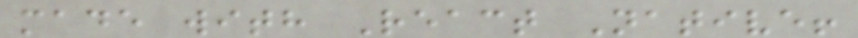made with React Native!
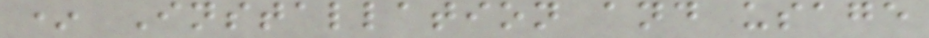* Installation and usage
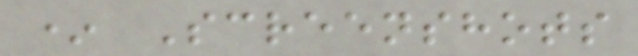* Screenshots
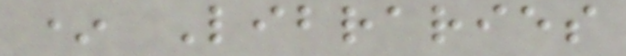* Libraries
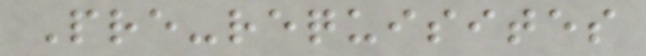Pre-requisites
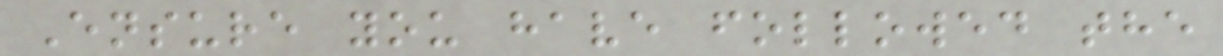Ensure you have followed the
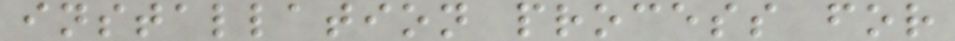installation process for
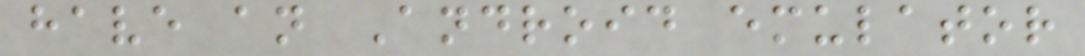have an Android emulator
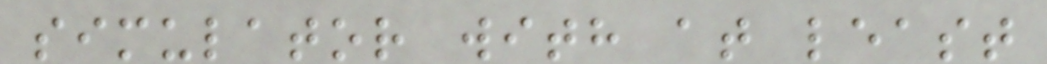simulator with at least
